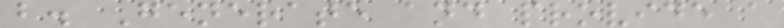b. Generate and provide a
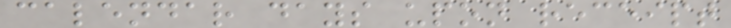calendar days upon receipt
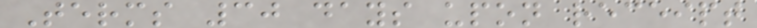Terms 30 days upon receipt
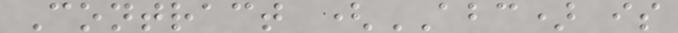Contract (ABC) is
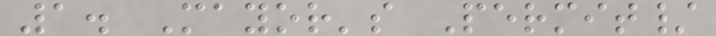1. Mayor's Permit/
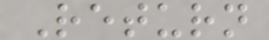Return
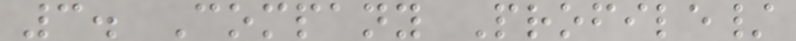3. Company Profile/
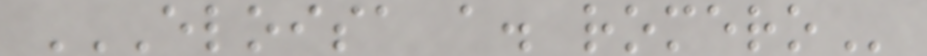ELOISA A. ROMERO
